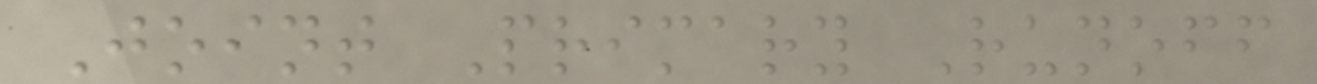Joint Primary Runoff
